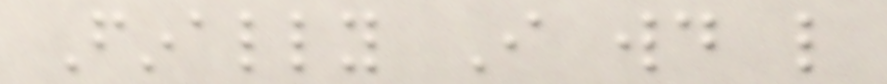Finally I would like
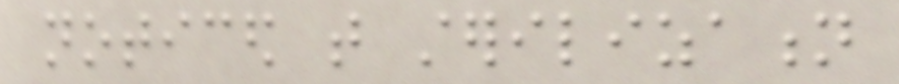noticed that sterilization
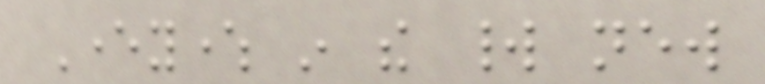Everywhere in the world new
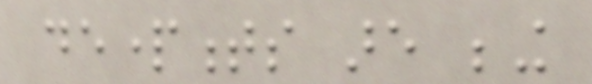departments are being
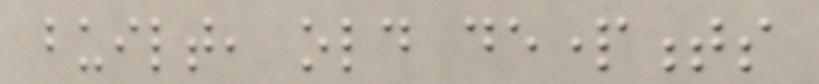built, old departments
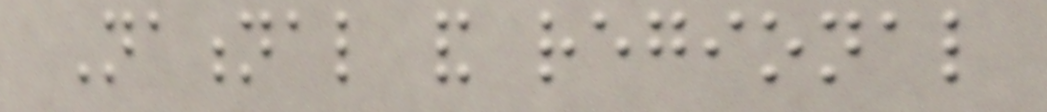National and regional
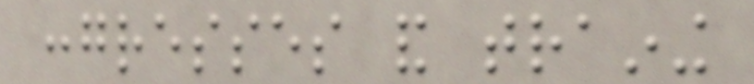congresses and training
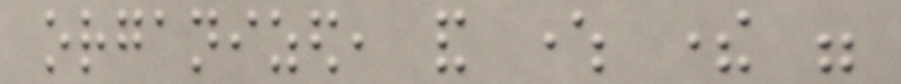organized, and where there were
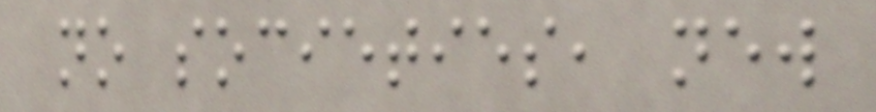no societies, new
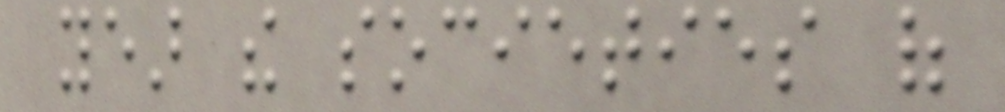year the societies of
